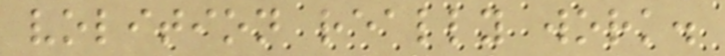volition really work.
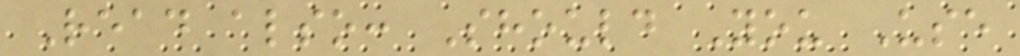Read also: Should You Use
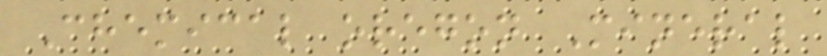Chemical oregon Mineral
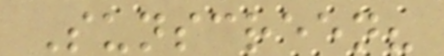Sunscreen?
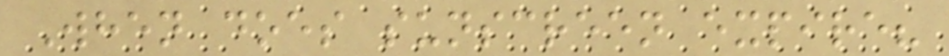When does sunscreen expire?
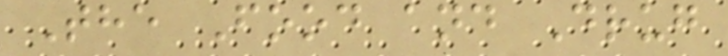The Food and Drug
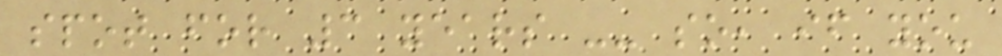spot for 3 years -- so, if you
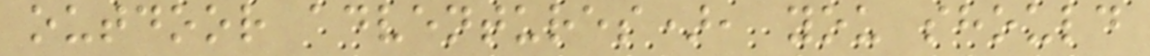outdoor adventures), you should
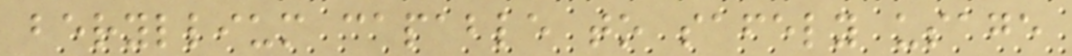beryllium capable to safely usage
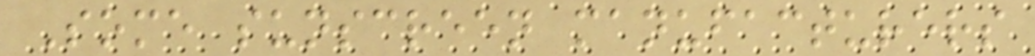Some sunscreen manufacturers
